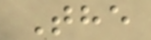The
